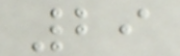29
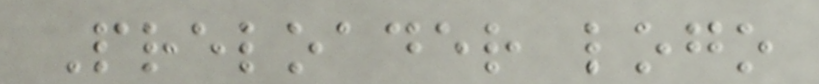Preloader logo
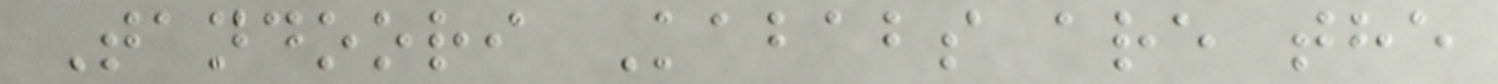Tandoori Kababs are the
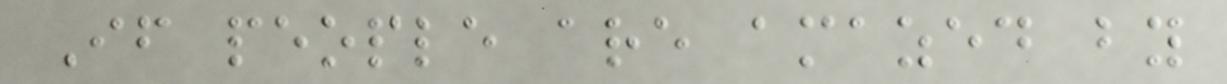If people are amazed by
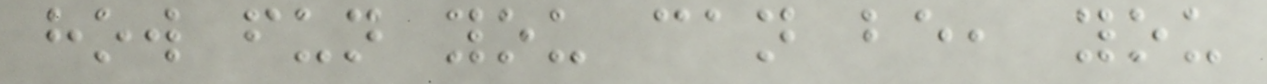how fun you can be, you
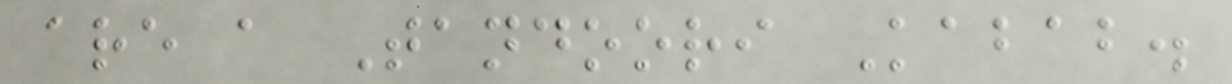are a Tandoori Kabab.
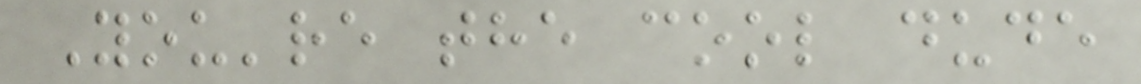You're the cool dude
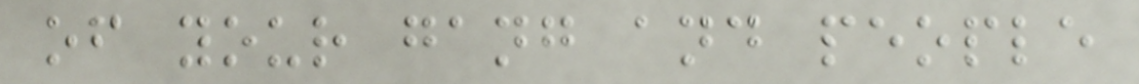of your gang and people
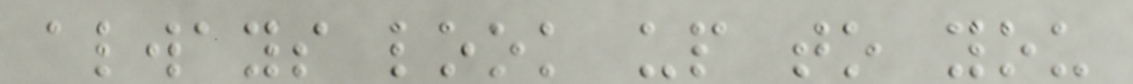always look up to you
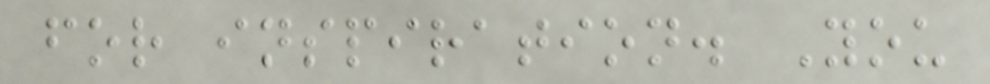for inspiration. You
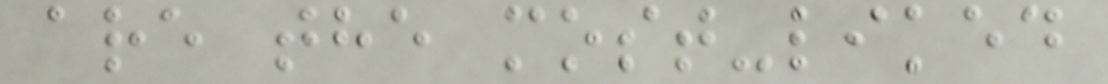are the most-liked
